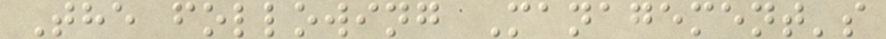The following Management's
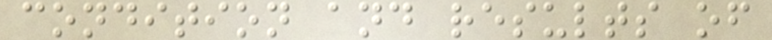condition and results of
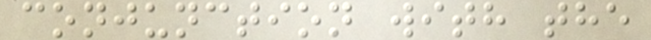conjunction with the
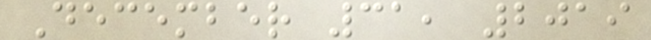December 31, 2019
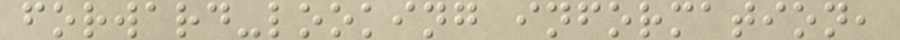forward-looking information,
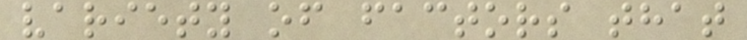variety of factors that
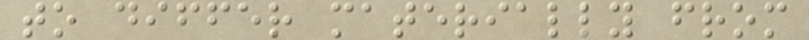to differ materially from
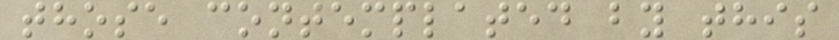those contemplated by this
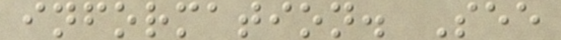information. See
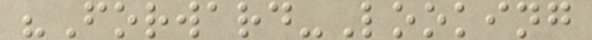"Forward-Looking
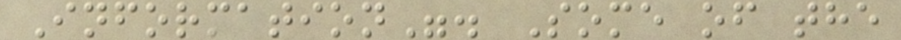Information". Some of the
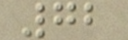72
